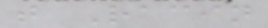t Racin
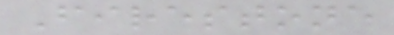Firestone
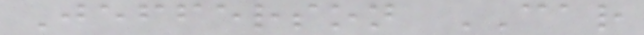Jefferson CAR
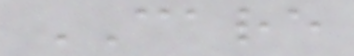CARE
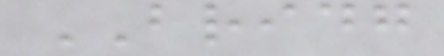BRIDG
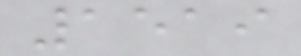1519
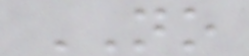NO
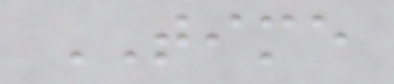TIME
